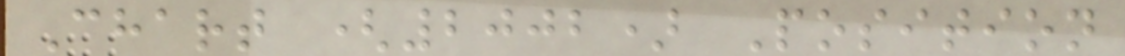Chart (2002) Position
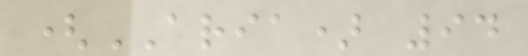(ARIA) 94
